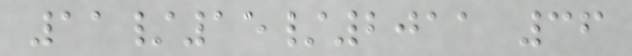11/15/2011 36
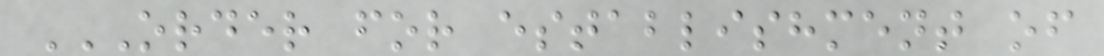ORDER FOR ESTABLISHMENT OF
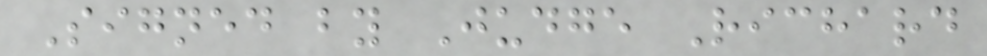Signed by Judge Richard
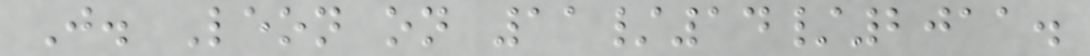J. Leon on 11/14/2011.
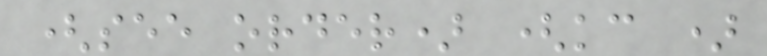(see order) (kc )
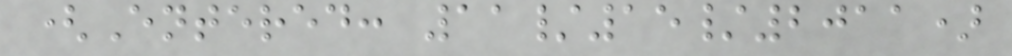(Entered: 11/15/2011)
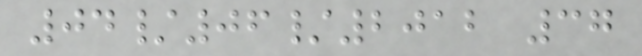04/06/2012 37
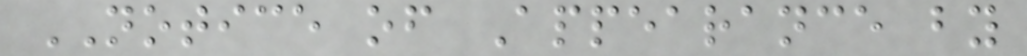NOTICE of Appearance by
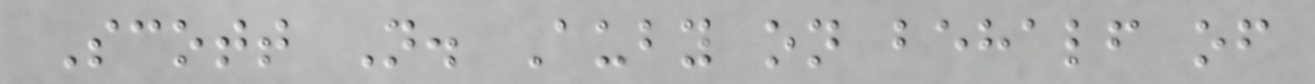Scott N. Auby on behalf of
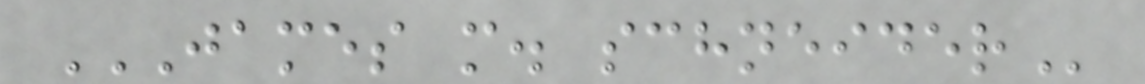JAMES M. SCHNEIDER
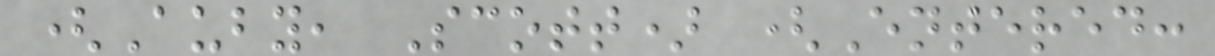(Auby, Scott) (Entered:
